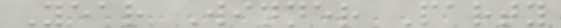Year Winner Party
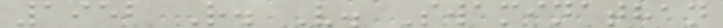1952 R. V. Swaminathan
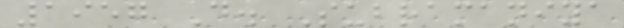1957 D. Subramaniya
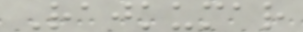Rajkumar
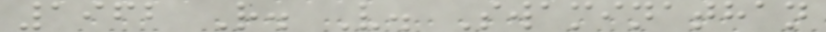1962 R. V. Swaminathan
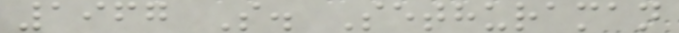1967 S. Sethuraman
